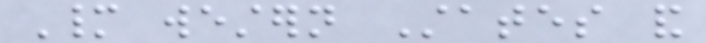Many western States and
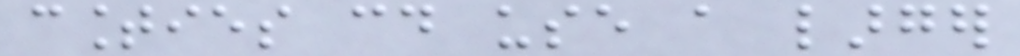counties could use a larger
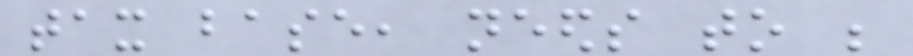tax base, needs to be
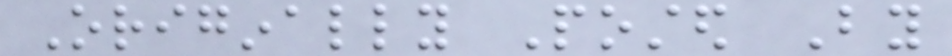Originally Posted By
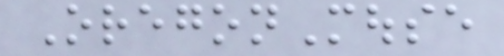OregonMouse
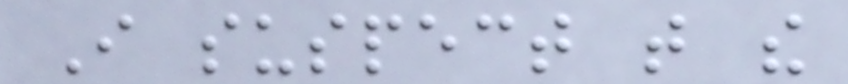I suspect that the
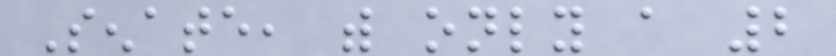Senate, with only a 2
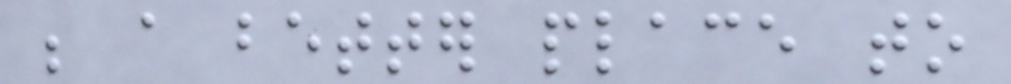be a better place to
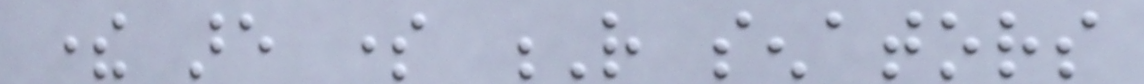there are some R senators
